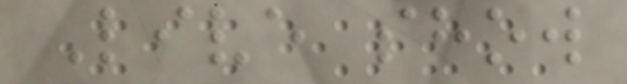Live show
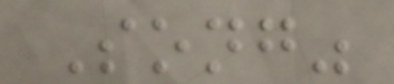Song"
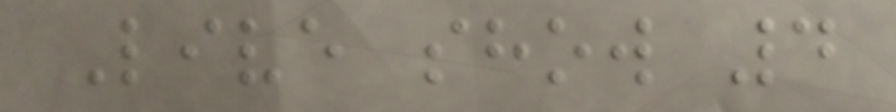Live show 4
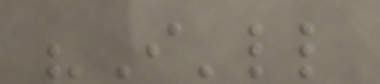"I'll
